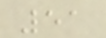51
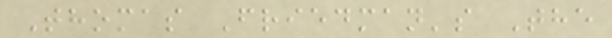Thomas Friedman's The
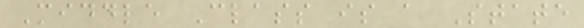Middle Class is a State
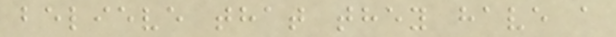believe that they have a
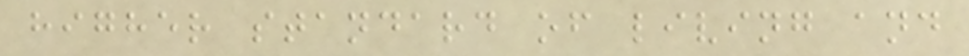higher standard of living and
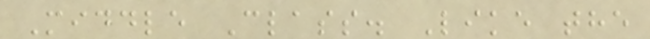Middle Class. Like the
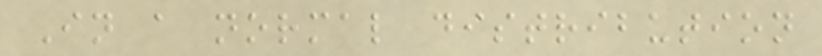In a normal distribution
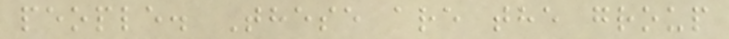people. These are the group
